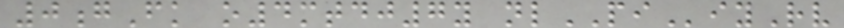0gFk o4mtdj7y nlPIiyRv
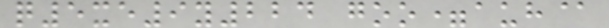q5xe9y224 goo=auh@
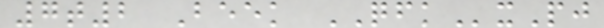7t2 Beek QFKxPj
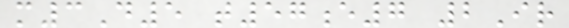m3D5 t57e7 2Ir
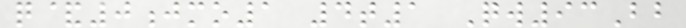q&0jmo1 4t1 Qw93Bb
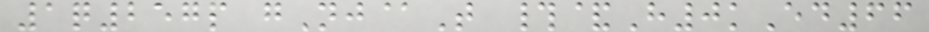1q257p gNj@T #&H0kEd66
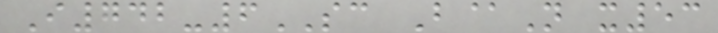I742-6SC B@N x53
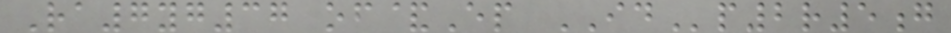Ra7yg37 of&Ep IDp2r5g
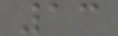13
